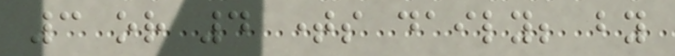3 or 4 times daily; by
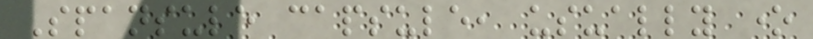Spansule capsule, usually one
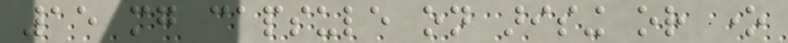15 mg capsule on arising or one
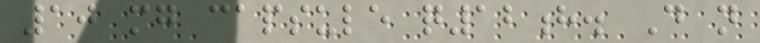10 mg capsule q12h. Do not
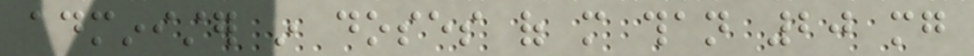administer in doses of more than 20 mg
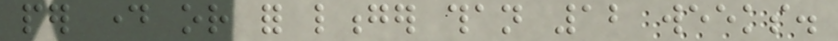per day or for longer than 12 weeks.
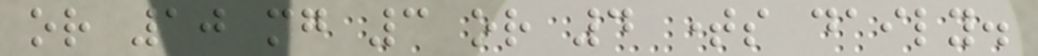or 10 mg 3 or 4 times daily.
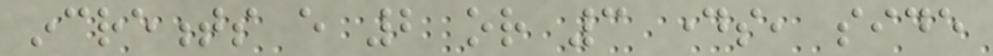increments every 2 or 3 days, side
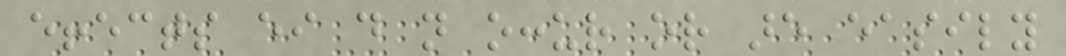effects either do not occur or are easily
